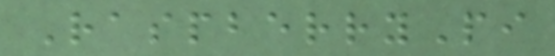RaspberryPi
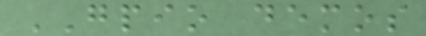GPIO demos
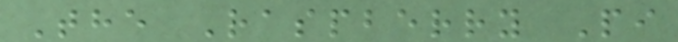The Raspberry Pi
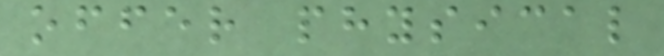offer physical
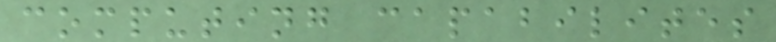computing capabilites
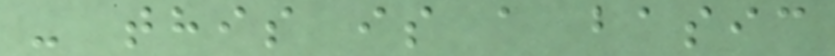- this is a basic
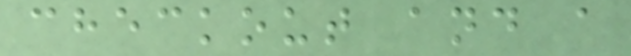checkout and a
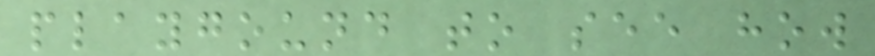playgound to see how
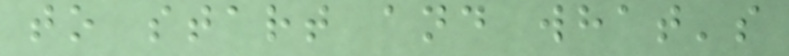to start and what's
